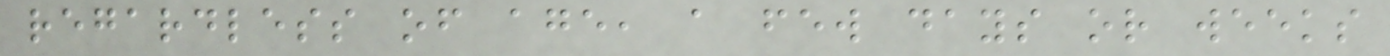regardless of age, a few days or weeks
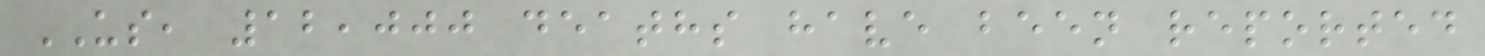US, 12,000 deaths have been reported
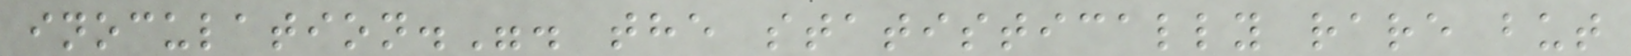inoculation.". the statistically rare but
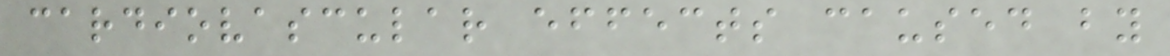cardiovascular effects caused by
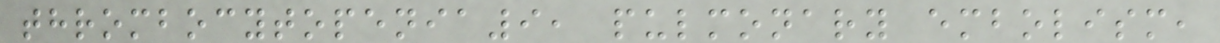thrombocytopenia9, pulmonary embolism,
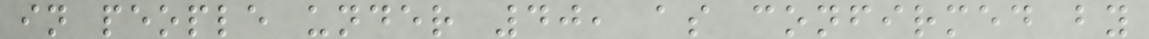in people under 40, as confirmed by
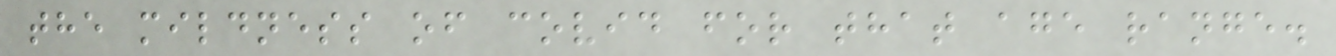the mildness of covid for that age range.
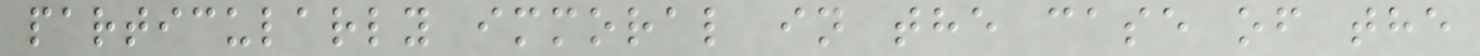particularly immoral in the case of the
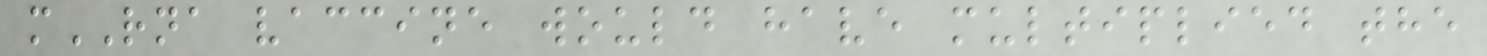mRNA vaccine would have multiplied the
